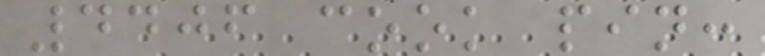4406 cook pin:
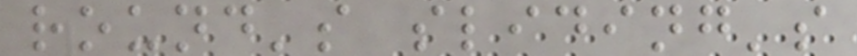round's sliding's
